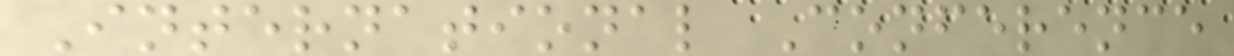International Conference
